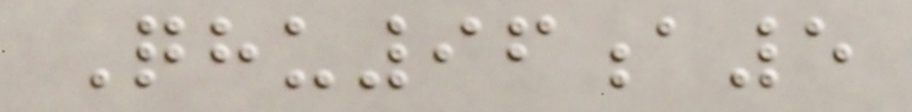Qhu96a5
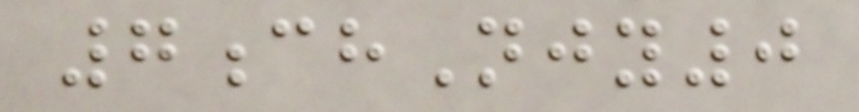7chNjy0
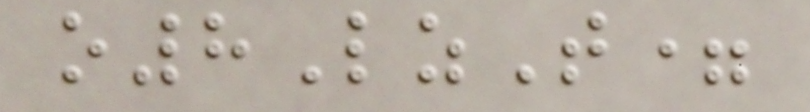o8LzT=
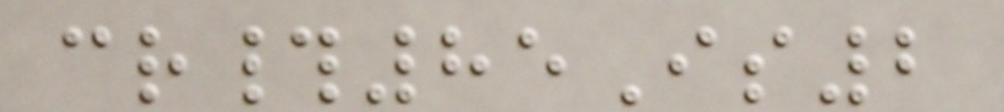cr#85Is2
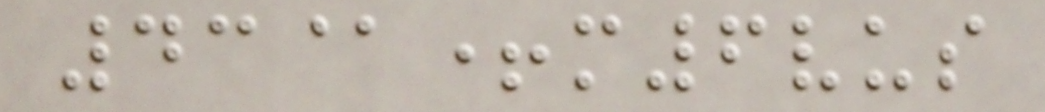43@+m6vus
